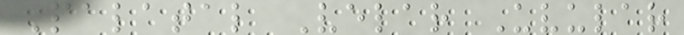Palatal Velar Uvular
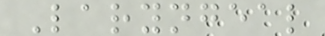Laryngeal
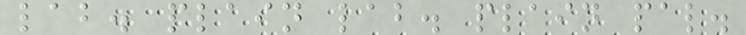lab. plain lab. plain pal.
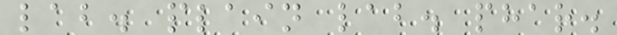lab. plain lab. phar.
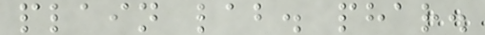plain lab. phar.
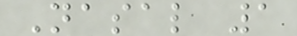Nasal 1
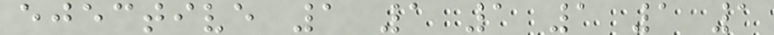ejective 1 1 1 1 1 1
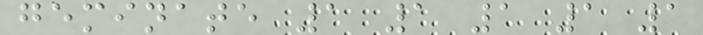geminate 1 1 1 1 1
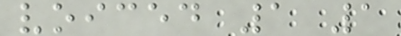voiced 1 1
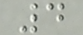4
